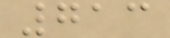713
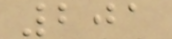201
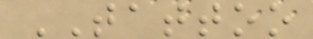TATTOO
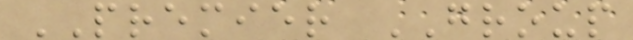PREMIER GROUP
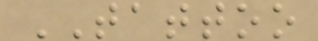TATTOO
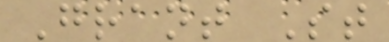Grant St
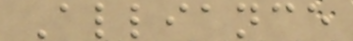Alliance
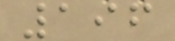196
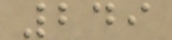249
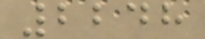2248
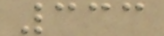333
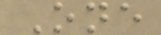One
